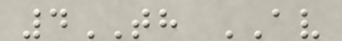4TH AV
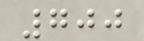700
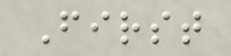First
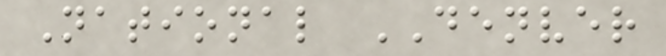National DENVER
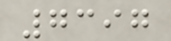7397
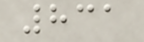831
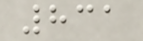831
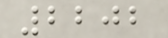2202
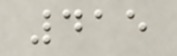415
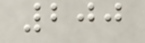200
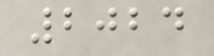2024
